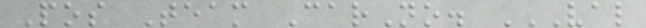Pos Team CarNo. VAL
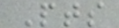Pts
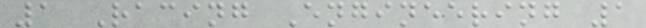1 Racing Engineering 1
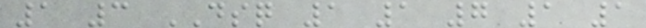1 3 DSQ 1 1 7 1 1
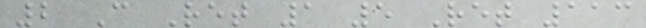2 C Ret 1 5 Ret 113
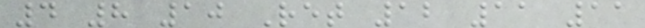4 8 10 Ret 12 11 11
